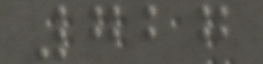727
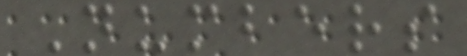Numbers
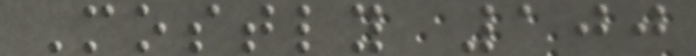Mostly 100
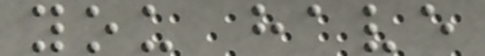you have
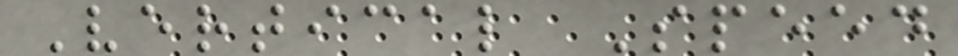Vertical Speed
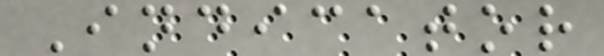Indicator
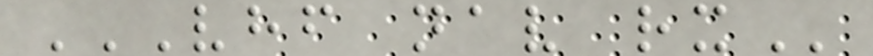VHF NAV RX
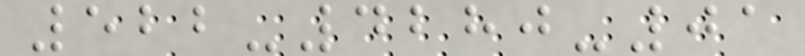522-4280-01
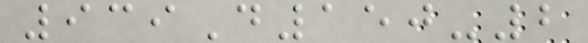939D150-2
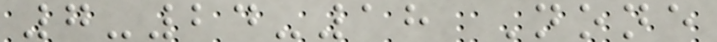7-24-18 None
